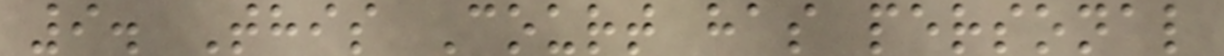9. This Court has personal
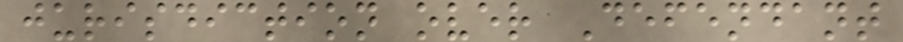jurisdiction over Defendant
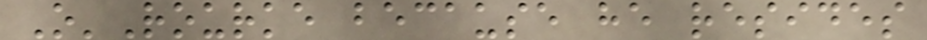O'Rourke because he resides
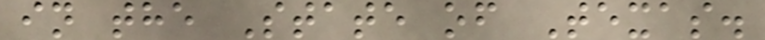in the State of Texas.
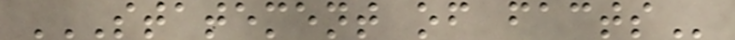STATEMENT OF FACTS
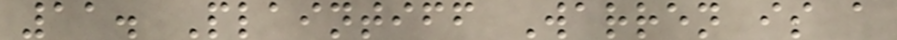11. Plaintiff Warren is a
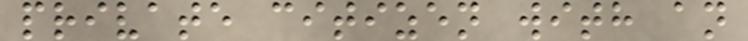private citizen with an
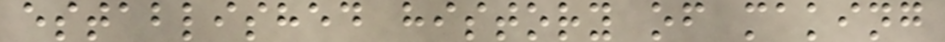established history of making
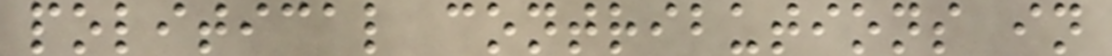political contributions in
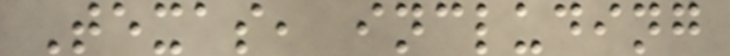Texas, including
